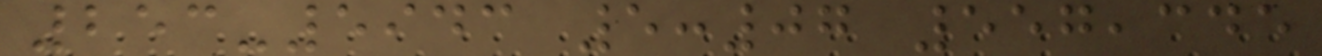253-5943 5:07 557,345
